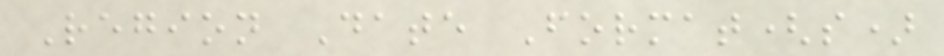Region Date Format(s)
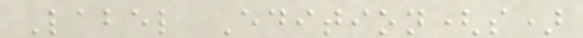Label Edition(s)
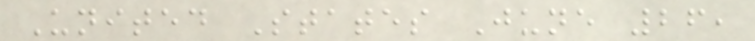United States June 26,
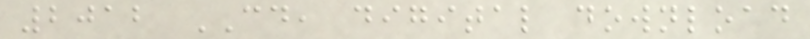2012 CD, digital download
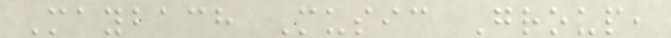Maybach Music Group,
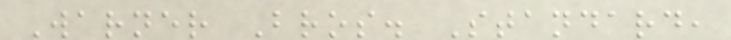Warner Bros. Standard,
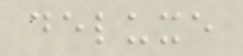deluxe
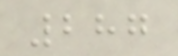287
